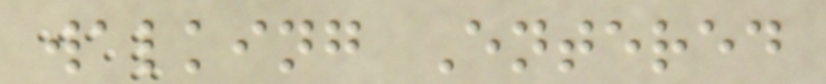walking Entered
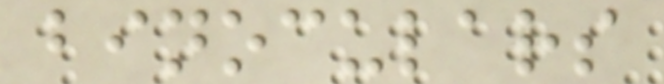binoculars
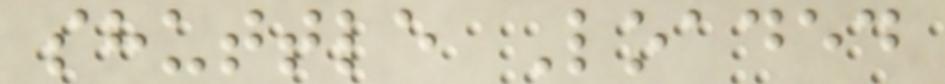shuttle Loaded
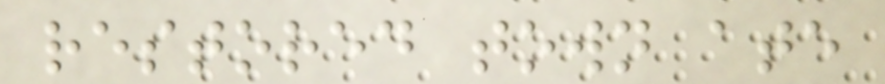restored town ate
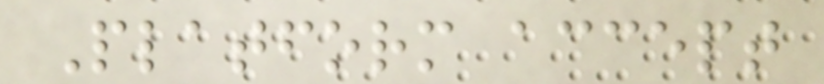Platform accept
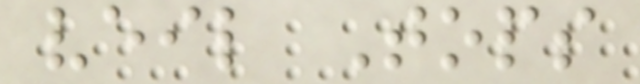veil Tops
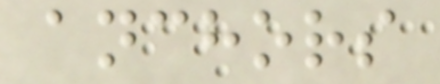anchors
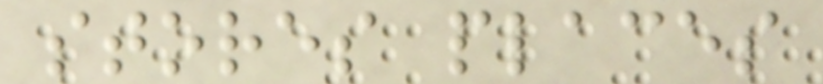stores places
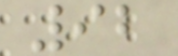92
